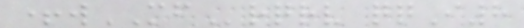+wMFrqrv qqI8
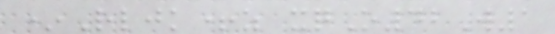*Rljk+z xqO42W1
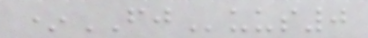*FJuus0
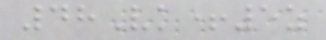48Vk+5z
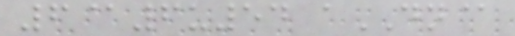6@6u54 aDN@
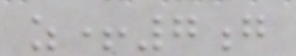z+7g
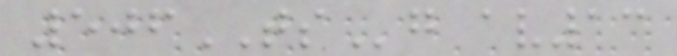506TSg av13
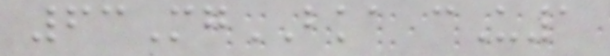63MgBKA cU1
